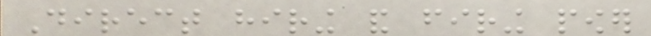Direct hiring and firing power
